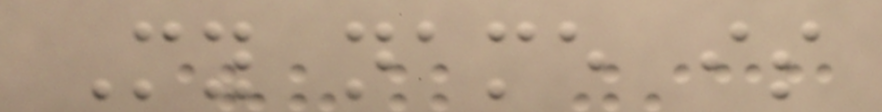My name is
